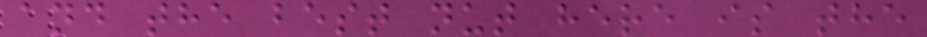and the best nut here is the
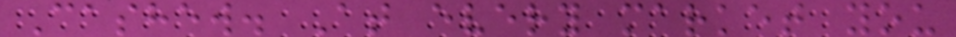Cashew. At every market you
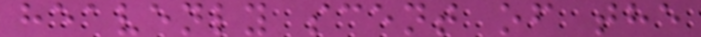heavenly scent of the
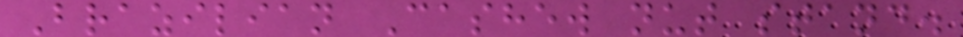Brazilian Cashew nut stand.
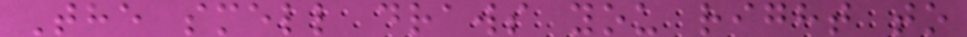The smell draws you right to
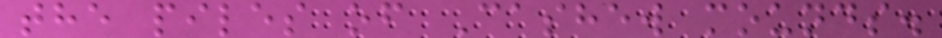the piles of Cashew mounds.
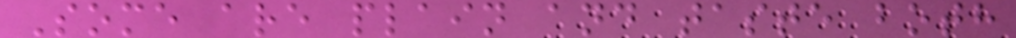Some are plain and taste both
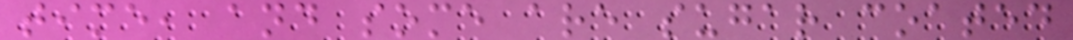time, and some are sugar coated
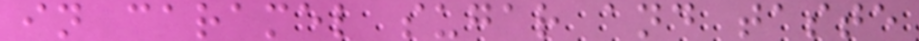in caramel sugar and taste
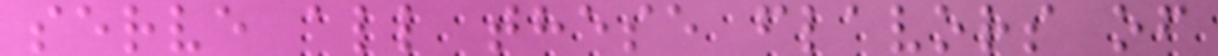serve all these flavors of
